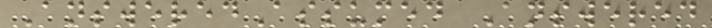AnsweredAssumed Answered
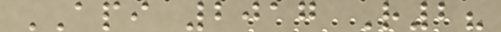API 2017 R2?
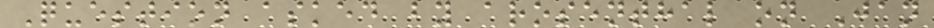Question asked by arosenthal on Jan
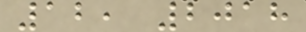12, 2018
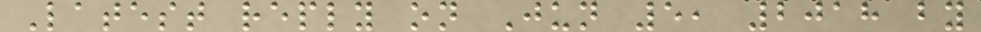Latest reply on Jun 5, 2018 by
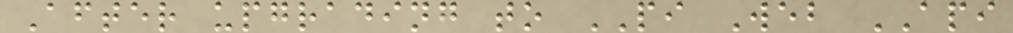After upgrading to PI Web API
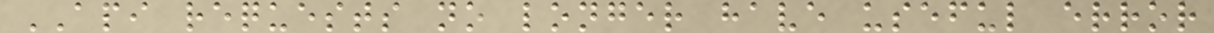API requests no longer have useful error
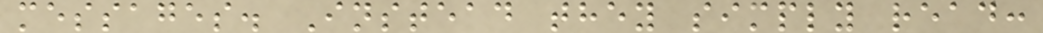messages. Instead they simply read:
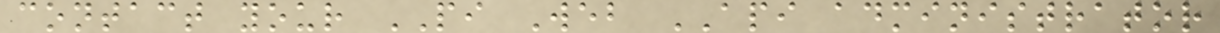contact your PI Web API administrator
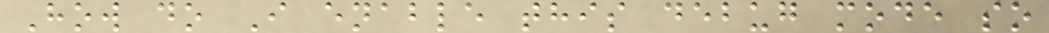How do I enable this debug mode so
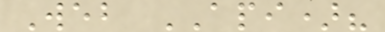Web API)?
